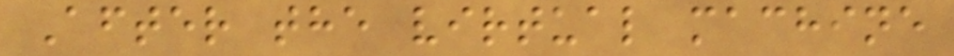After the virtual machine
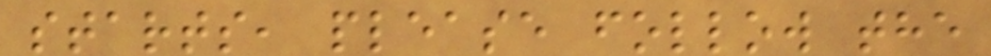starts, please follow the
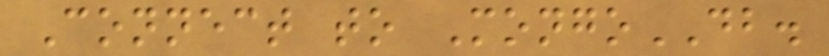Connect to MongoDB.
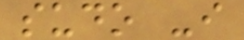sudo -i
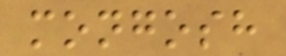mongosh
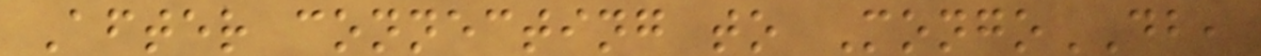After connecting to MongoDB,
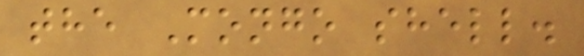the Mongo shell.
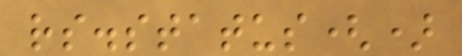rs.status()
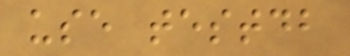use testdb
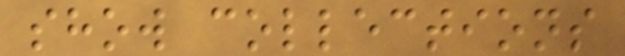show collections
